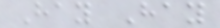Hay Hay
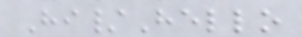Hi/Hello
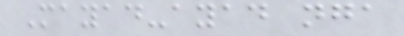Mayad-ayad nga
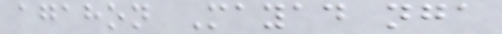agahon Mayad nga
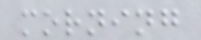morning
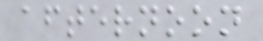afternoon
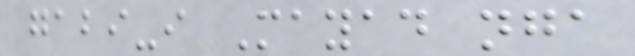gabi-i Mayad nga
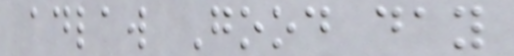adlaw Good day
